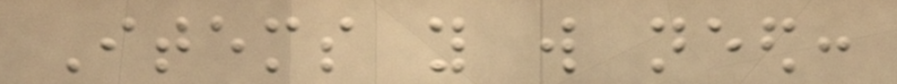Items you will need:
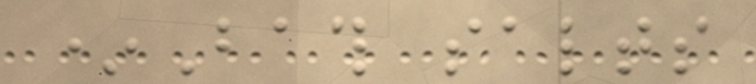*Bath salts
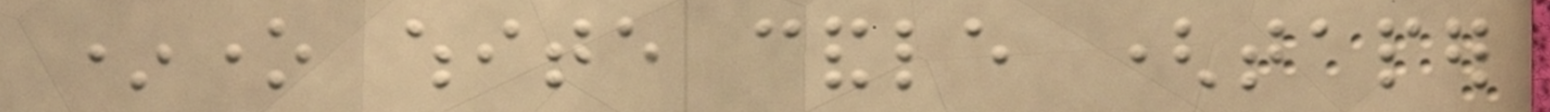*one white candle (taper
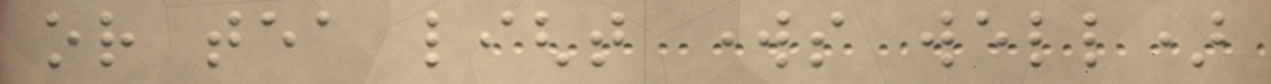or tea light works well)
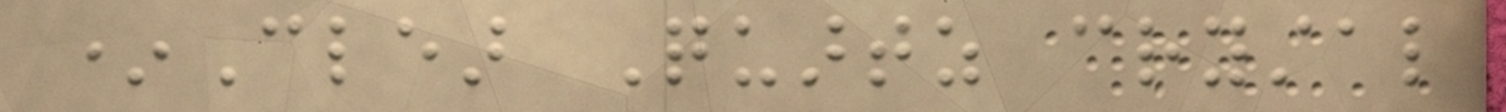*Clear Quartz crystal
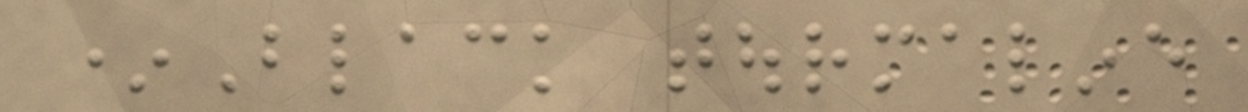*Black tourmaline
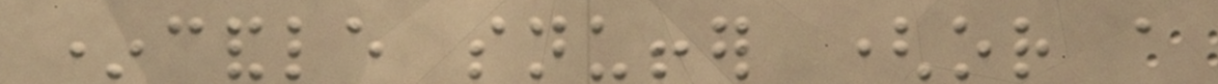*candle snuffer (or a
